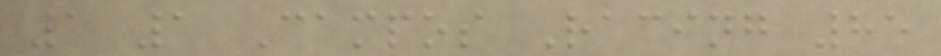1 1 Campos Racing 85
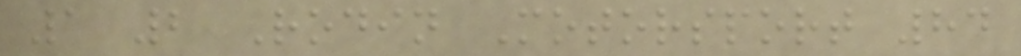1 2 Rodin Motorsport 84
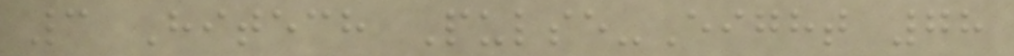3 Hitech Pulse-Eight 78
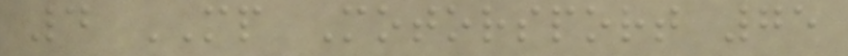4 MP Motorsport 75
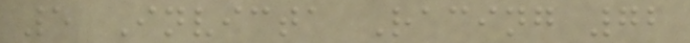5 Invicta Racing 72
